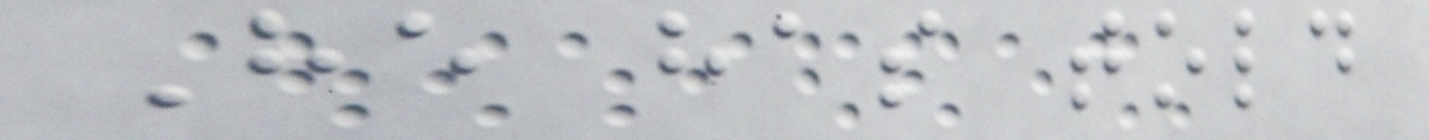He has told
